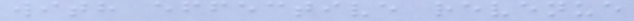with effective revenue
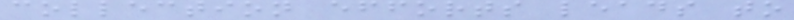collection efforts leads to
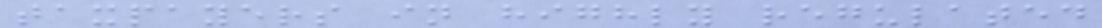taxpayers in highly regulated
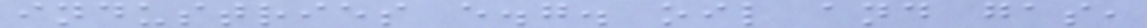industries e.g. oil and gas,
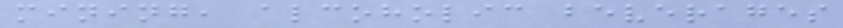mining, alcoholic beverages
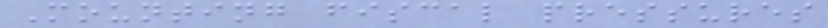Mounting fiscal pressures
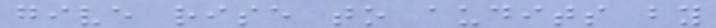give rise to audits by
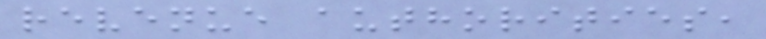revenue authorities,
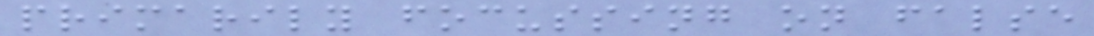primarily focussing on false
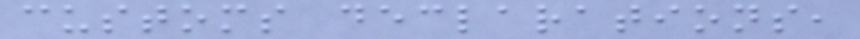customs declarations,
